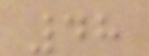48
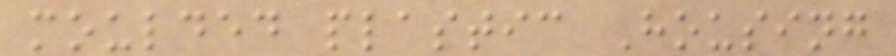moulded plastic Housing
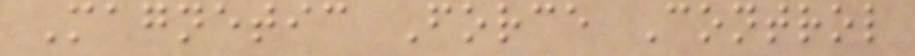Magnetic Force Control
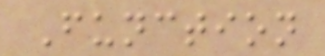Function
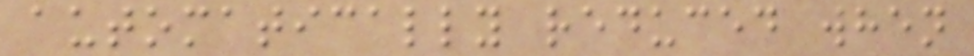automatically reduced when
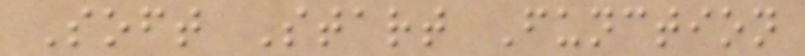Soft Start Function
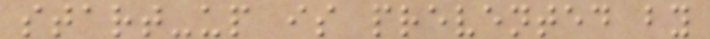start-up is prevented by
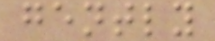gently
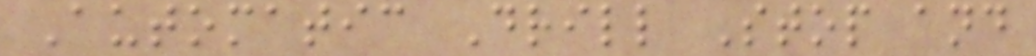Automatic Drill Stop and
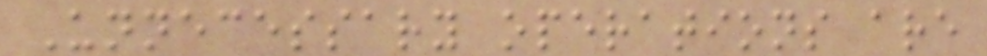Unnecessary operations are
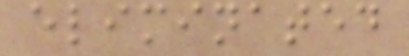eliminated
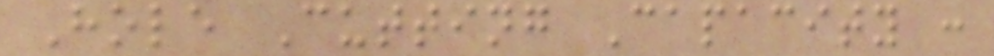Hole Cutting Capacity :
